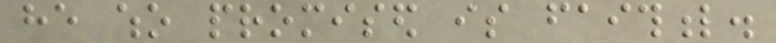he who promised is faithful.
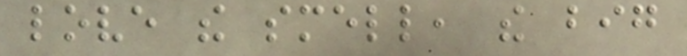love the smell, the big
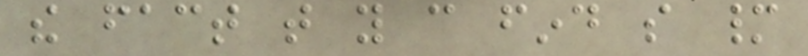the fact that you can find so many
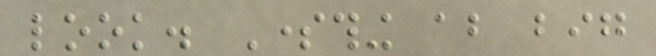look. Something about big
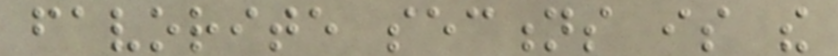favorite sections is the
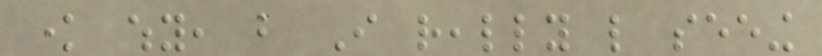know why, but I really like seeing
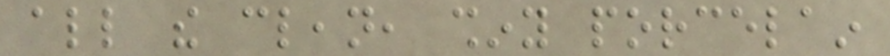all the clean, shiny porcelain
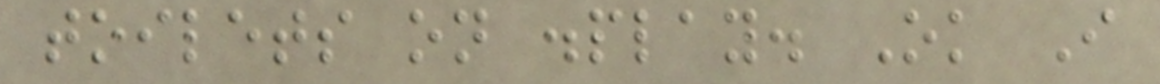toilets on display. Ok I
